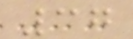37
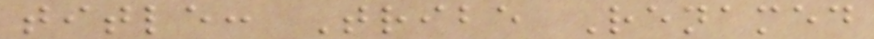title: Tribe Renamed
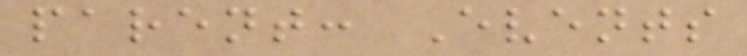parent: Events
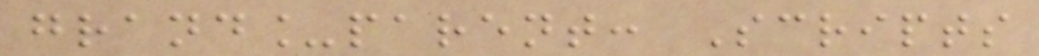grand_parent: Scripts
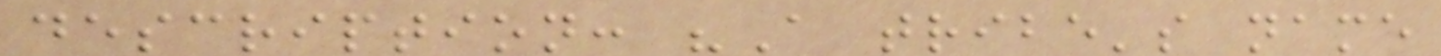description: "A tribe's name
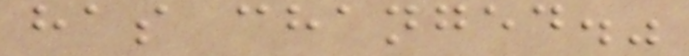has changed."
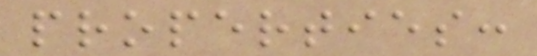properties:
